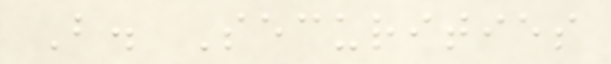B. Securities
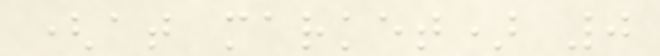(at market) 0
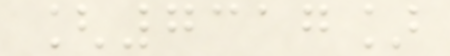[7317]
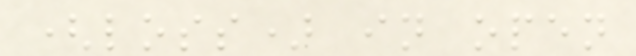(loss) in open
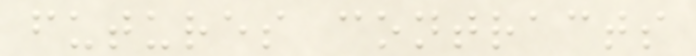futures contracts
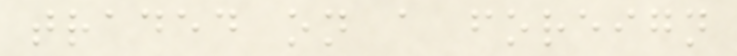traded on a foreign
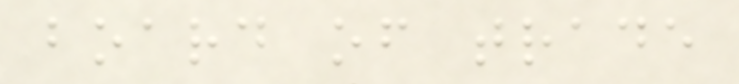board of trade
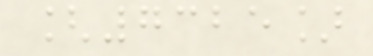[7325]
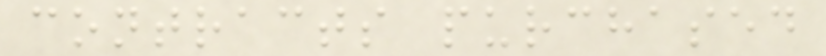contracts purchased
